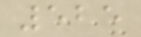525
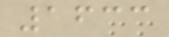1633
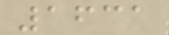1631
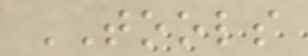TOOLS
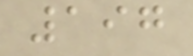197
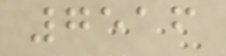7516
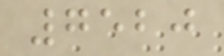7520
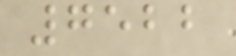7522
